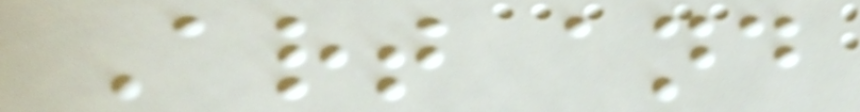Art and
